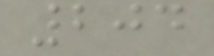204
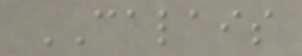CALAIS
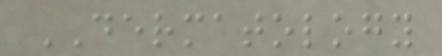DERMATOLOGY
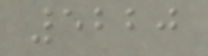5220
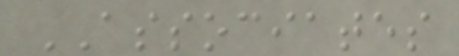ASSOCIATES
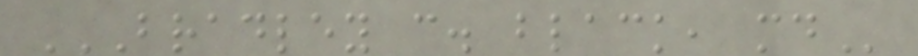BRADLEY C. BLACK, MD
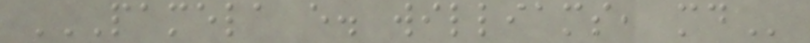PAMELA E. WILLIAMS, MD
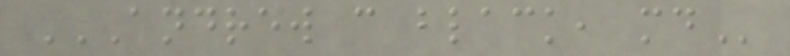ANDREW C BLACK, MD
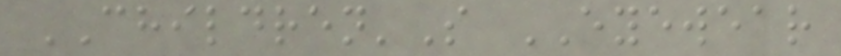CHILDREN'S EYEWEAR
